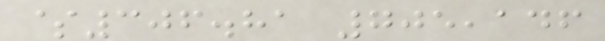$306.81 705,146
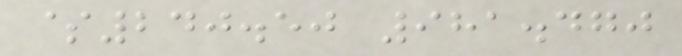$240.50 981.470
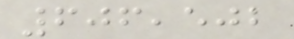606,502
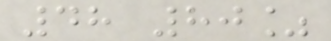48 80%
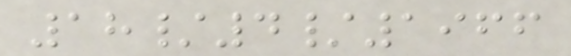18/4/1966
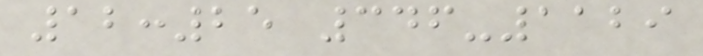12:25 346-1129
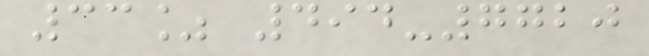33% 494-7720
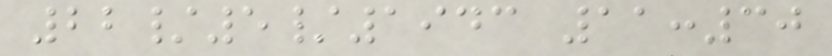22/5/1943 11:30
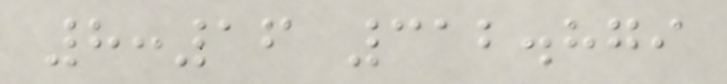8:16 312.879
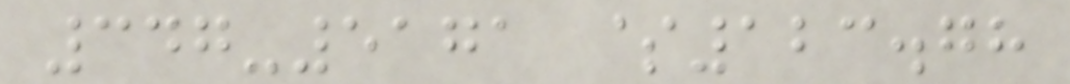347-5171 $123.78
